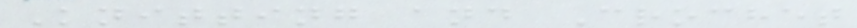Knitting and Crochet
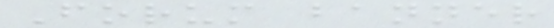Forum banner
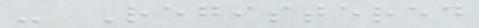- Registered
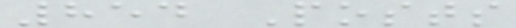854 Posts
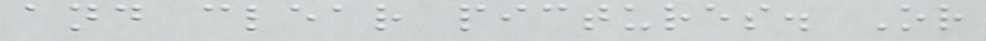and clear pictures. Or
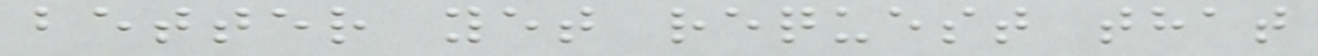better yet request that
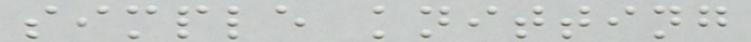simple knitting
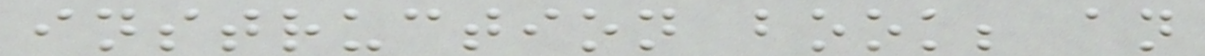instruction book; an
